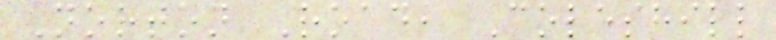Norton Road, Coleshill
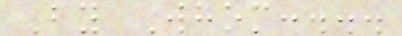By Whom:...
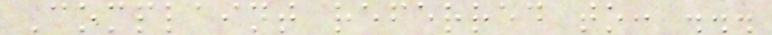Complaint referred to: ...
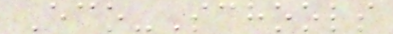Eco-Schools
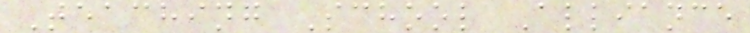Teaching School Alliance
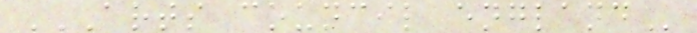ARTS COUNCIL ENGLAND
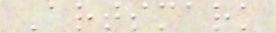Artsmark
